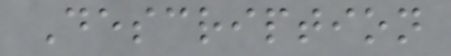Description
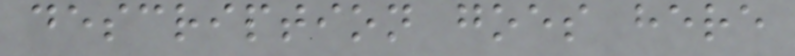description goes here
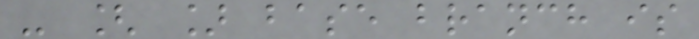- [ ] base branch is
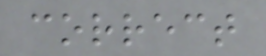correct
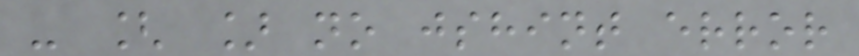- [ ] no jshint error
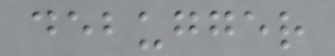debugger
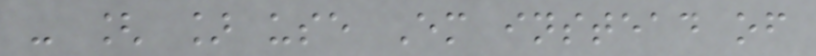- [ ] use Em instead of
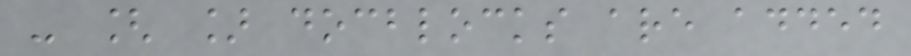- [ ] docblocks are added
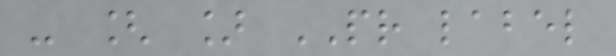- [ ] PR label
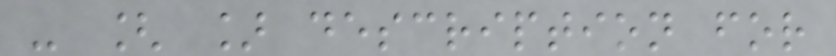- [ ] description for
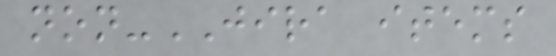non-JIRA items
